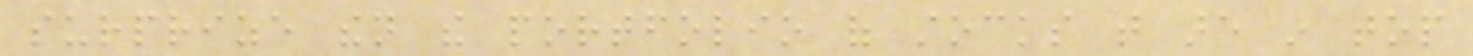surprize then the portfolio of stocks that are in top
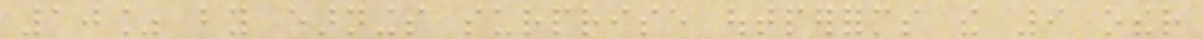10% by earnings surprise outperforms the 9 other
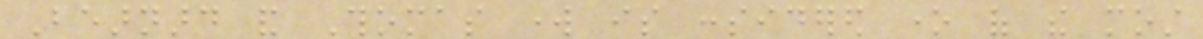Bearnard and Thomas work is considered one of the most
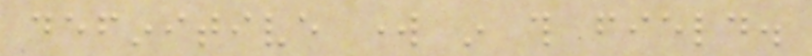definitive work in this field.
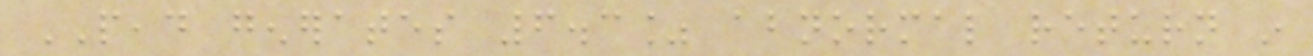PEAD generates 6.3% abnormal return in
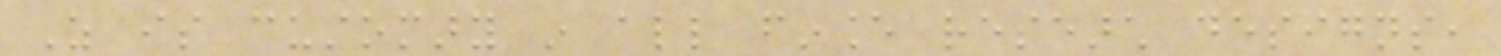As is customary in all finance research designs,
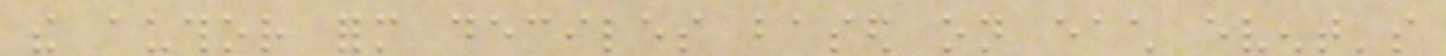the author form deciles based on each event's
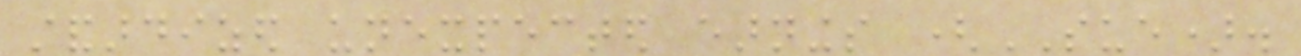standardized unexpected earnings (SUE).
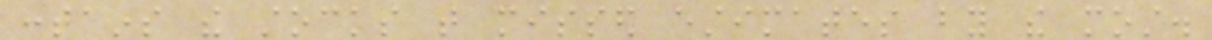contains the stocks that missed estimates by the most.
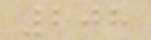208
